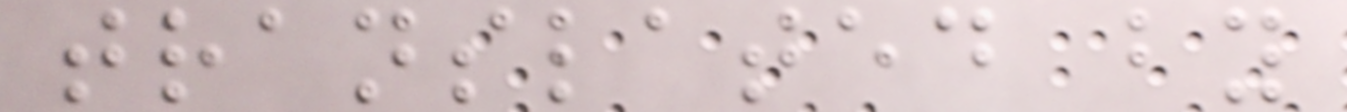translated by
